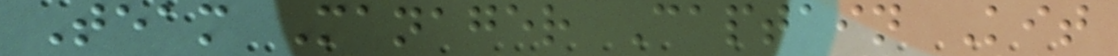Team Manager Captain Kit
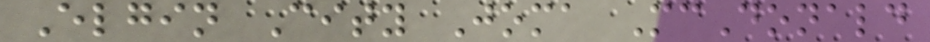Elgin City Joma McDonald
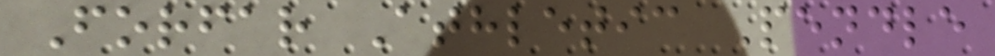Forfar Athletic Pendle
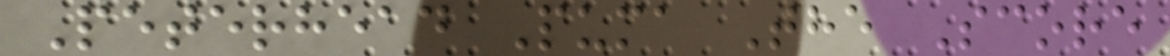Peterhead Puma The Score
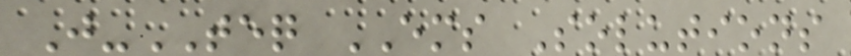J-TEQ EMS Solutions
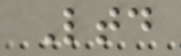Ltd
